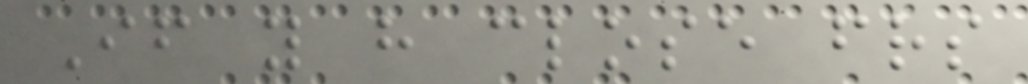If you have close friends
